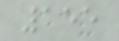155
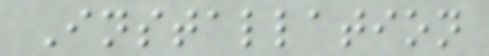Installation
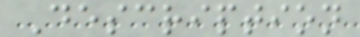Description
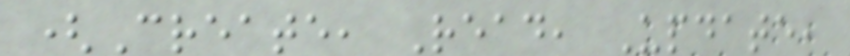(Create, Read, Update,
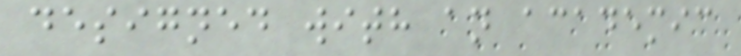designed with an academic
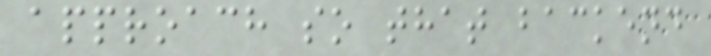approach so that backend
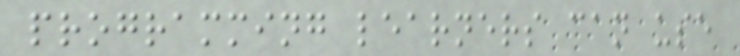programming learners can use
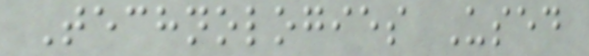Technologies Used
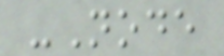-Node
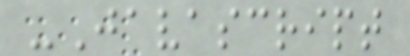-Javascript
